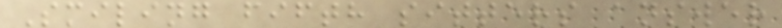Smiling fifth sitters answer
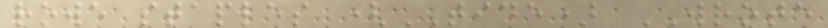rowe staples (TIDE) WROTE
